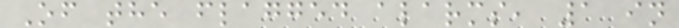Of the flagged alarms, 1 in
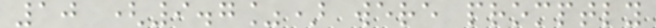10 (9.7%) were promptly
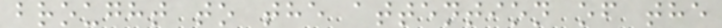brought to the attention of the
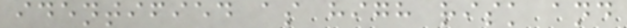identified as high risk and
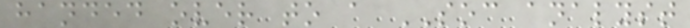handed over to a SOC analyst
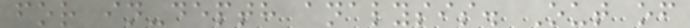for in-depth analysis. Out of
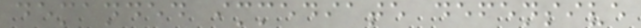demanded immediate defensive
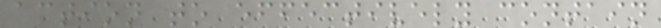action to effectively contain
